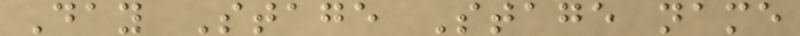Day Stage Stage name
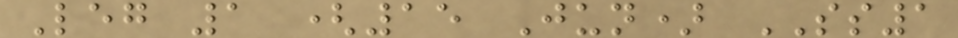Leg 1 (15 Jun) SS1
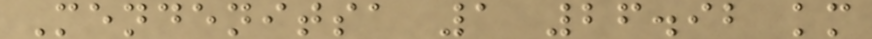Mendenitsa 1 26.92 km
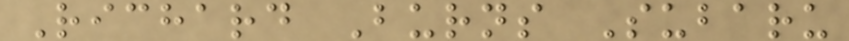Richard Burns Subaru
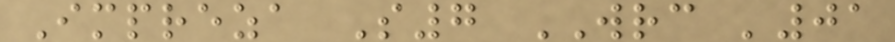Impreza S7 WRC '01
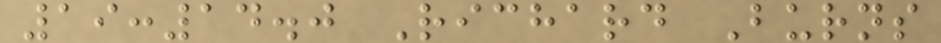19:14.0 Richard Burns
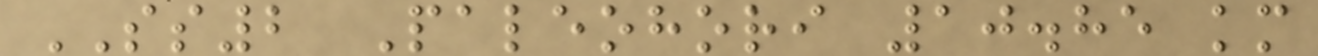SS2 Paleohori 10.85 km
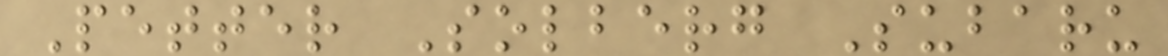Petter Solberg Subaru
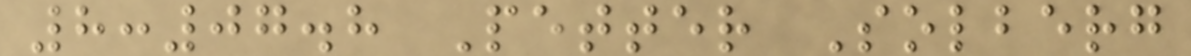8:07.8 Petter Solberg
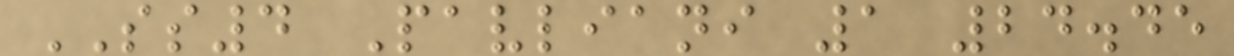SS4 Pavliani 1 24.45
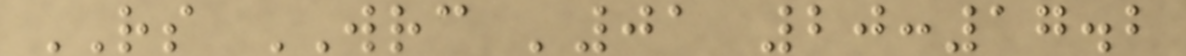RS WRC '01 20:17.2
